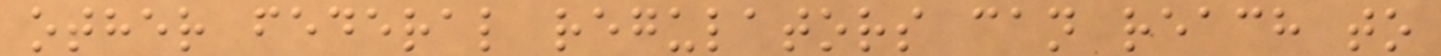other federal regulators can reach to
